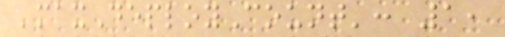'maxDeployCount': 1,
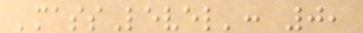'massLevel': 0,
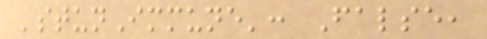'stunImmune': False,
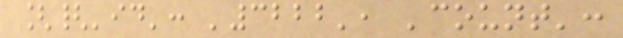[{'id': '3222', 'count':
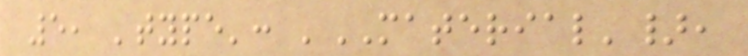5, 'type': 'MATERIAL'},
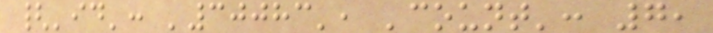{'id': '30083', 'count': 7,
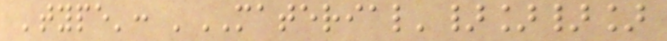'type': 'MATERIAL'}]}]
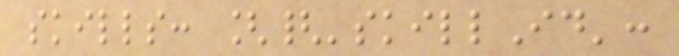skills: [{'skillId':
